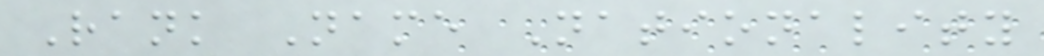Rank Name Nationality
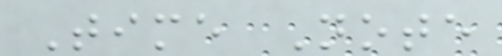Time Note
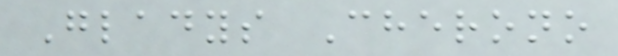Gladys Cherono
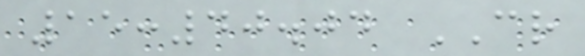15:40.04 CR
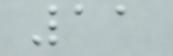11
